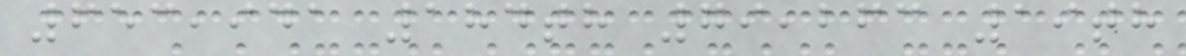653,941 184th 79,263 19th
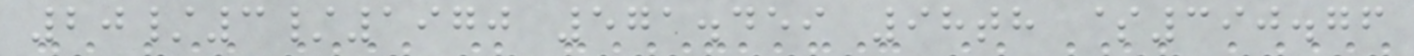20/3/1970 571.459 98th $390.76
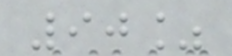90%
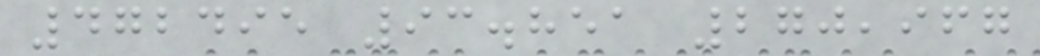472495 93.851 270,967
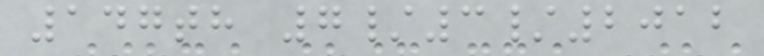147th 7/3/2012
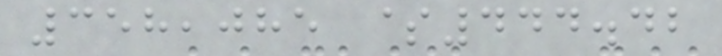358,085 $444.42
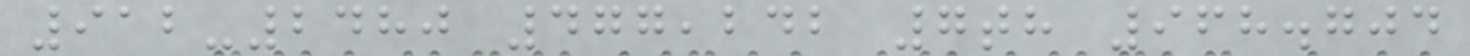912-2480 477,242 7th 968.704
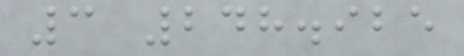3 248.925
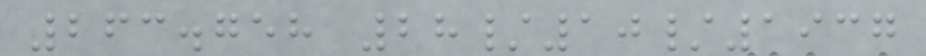263.758 28/10/1937
